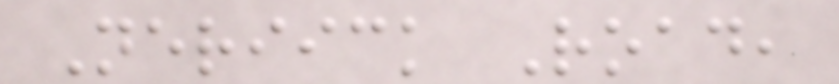Neriick Road,
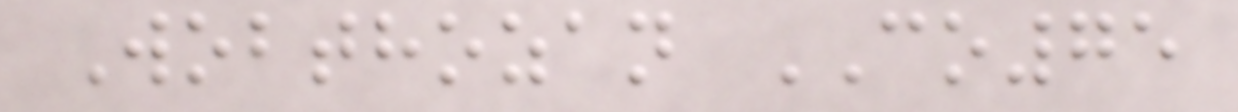Wobthozan CO75
